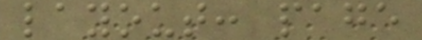layout: page
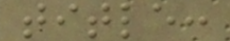title:
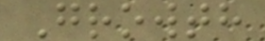Growth
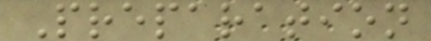Preparation
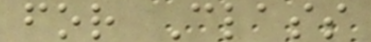for Class
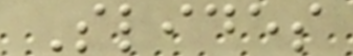Slides
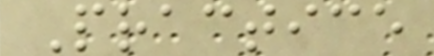Practice
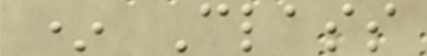* Class
